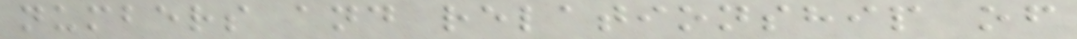numbers and relationship of
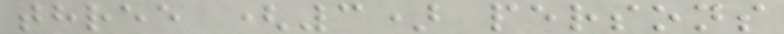three (3) persons
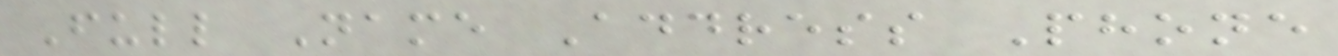Full Name Address Phone
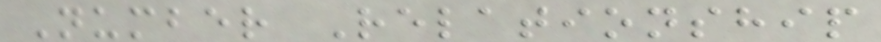Number Relationship
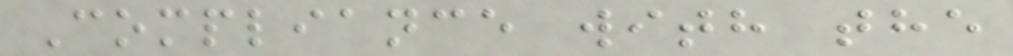Compliance with the
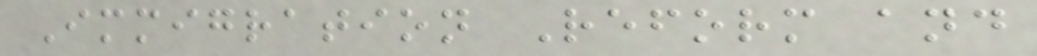Immigration Reform and
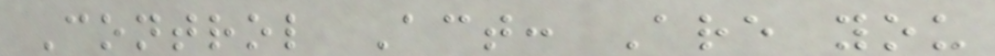Control Act: Are you
